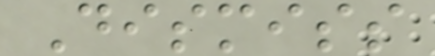Dismiss
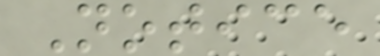Notice
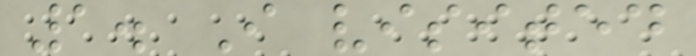1. I visited
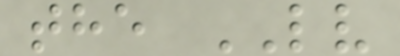the LV
